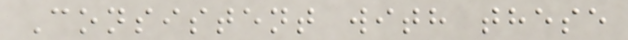Consistent with these
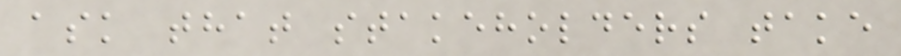ask that stakeholders take
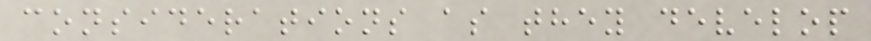considerations as they develop
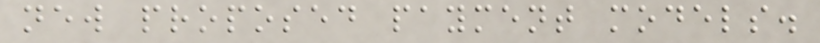new proposed payment models.
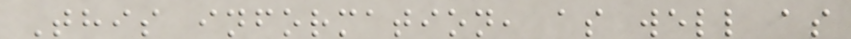This information, as well as
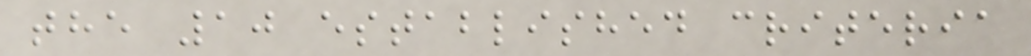the 10 established criteria
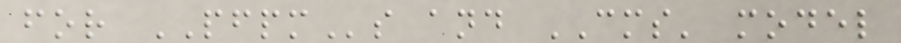for PFPMs and CMS' model
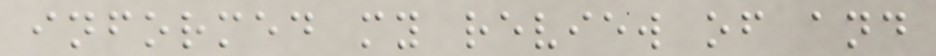informed my review of and
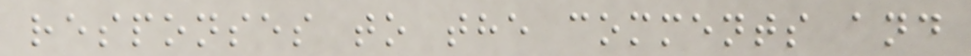responses to the comments and
